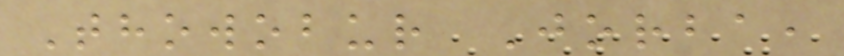Thowobur Jorba,
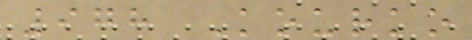978 Kourko
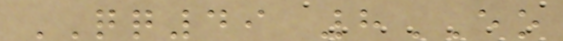QQ49 8EO
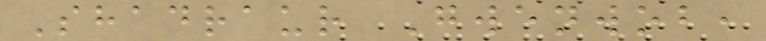Shadraur Gwenwob,
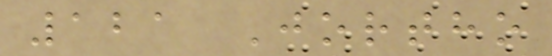121 Jortho
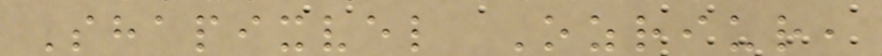Shapixvel Ozriur,
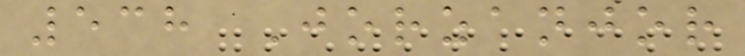538 Jorzanjor
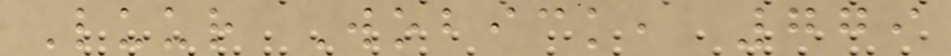Luur Wobick, 779
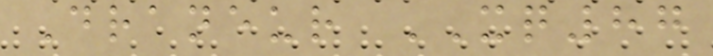Draneur XQ87
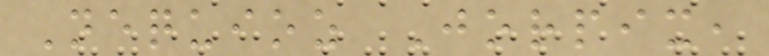Nequioz Jorpix,
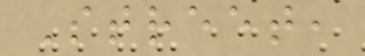Street,
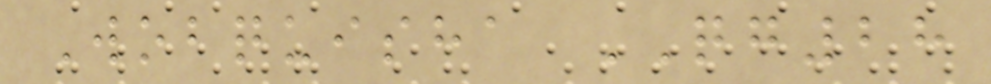Wobquisha QG28
